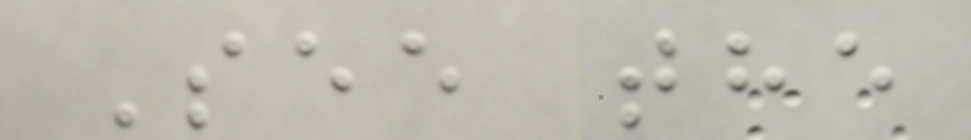See the
